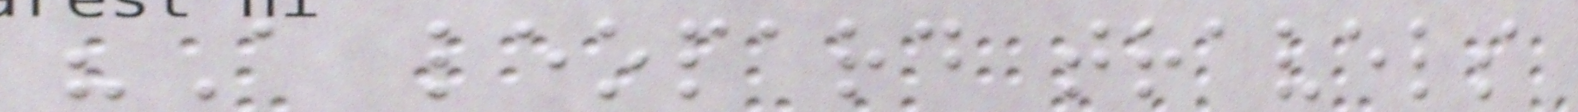"A leopard travels
